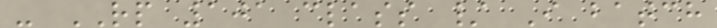- RP 101 class / I batch
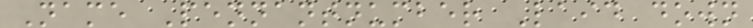Name Pennantnumber Laid down
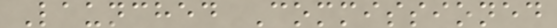Launched Commissioned
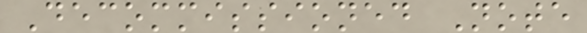Decommissioned Note
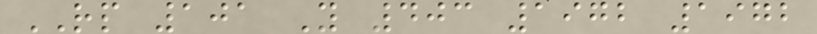RP 101 Y 403 1972 1972
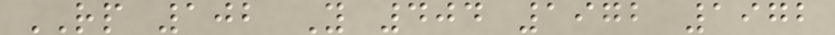RP 102 Y 404 1972 1972
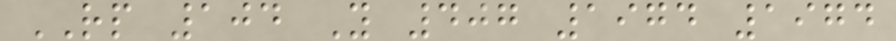RP 104 Y 407 1974 1974
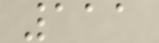111
